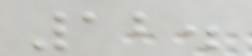12.
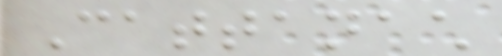Cattanach
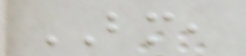BM,
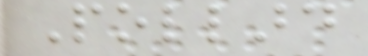Pollard
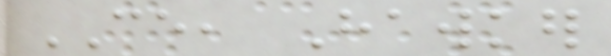CE, Hawker
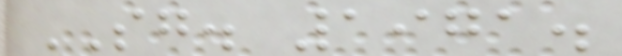SG. 1971.
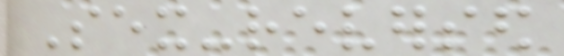Sex-reversed
